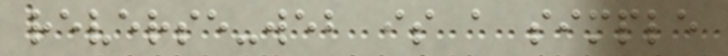reverse-web is a simple
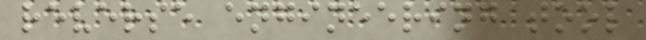reverse engineering tool
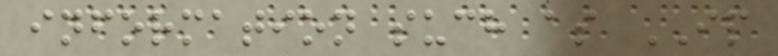information such as IP
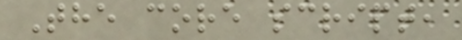The core script,
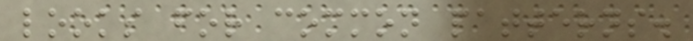looks for common patterns.
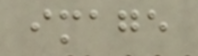image
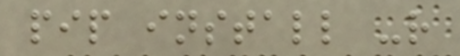pip install -r
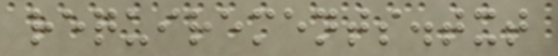requirements.txt
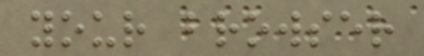your browser
